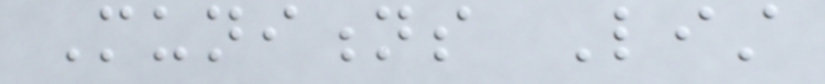Munitions List
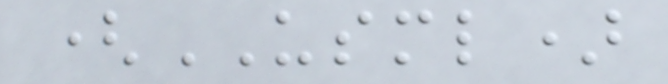(USML)
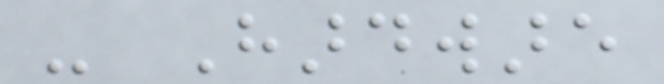- Hardware
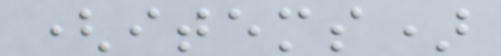(items)
